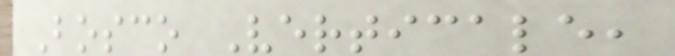Bosco Verticale,
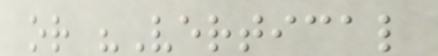or "Vertical
